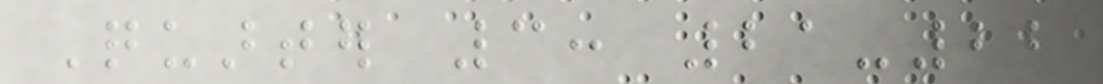Quarter 3: 21-22
